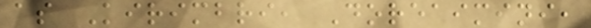as Kirimbri, Doreaimini,
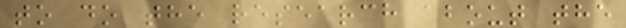to do the research about the
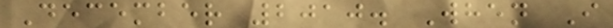December 2010. When I
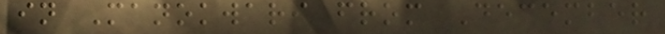in Manokwari from December
